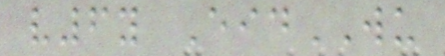v6y EidWU
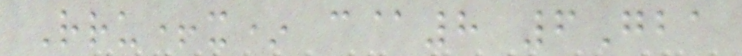Rru+x* c@8 6Gba
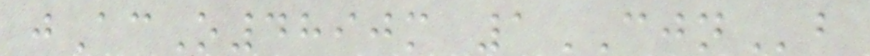jAcO4890m 1CJNb
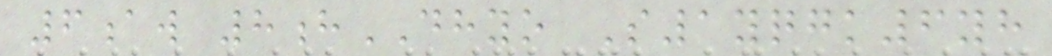6aw 8hDHYO S1yqgk6yh
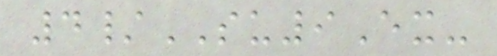4/SU9Ex-
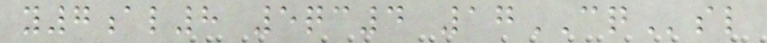y7al8 5qc4 17CQsl
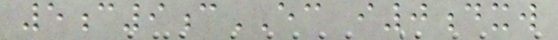5c9cEC i0dxw
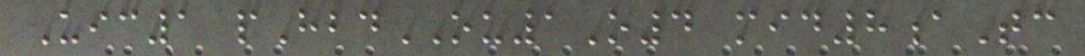Uic1 pHbdOU1O4 mid8aTc
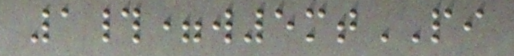1#=w5mtPI
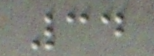34
